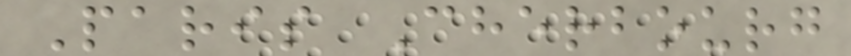Paris Cherbourg
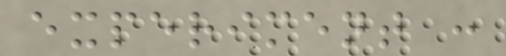experiment :
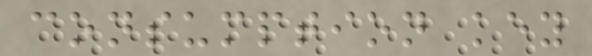consumption key
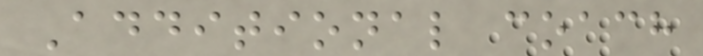Additional coach
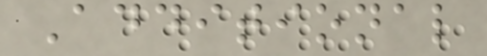Additional
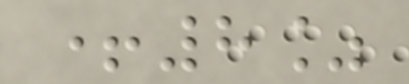+8%
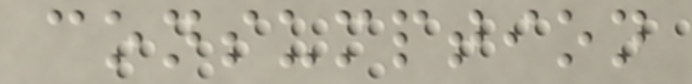consumption
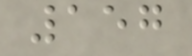157
